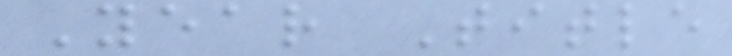Year Title
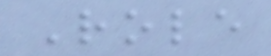Role
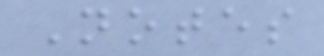Notes
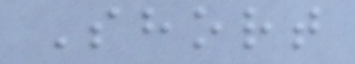Short
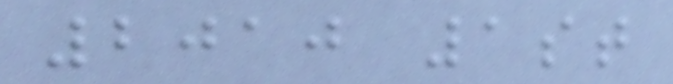2010 1st
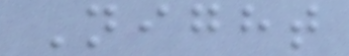Night
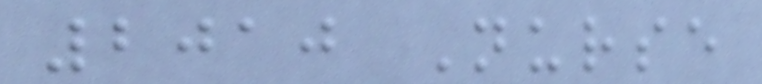2010 Nurse
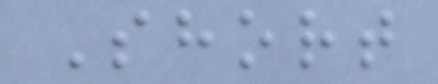Short
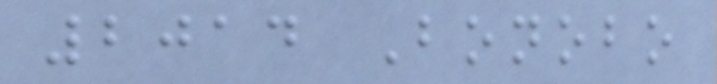2014 Bonobo
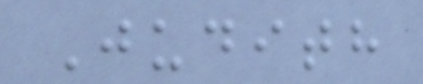Judith
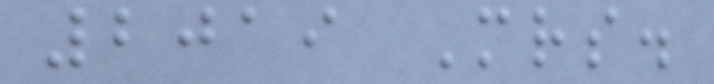2019 Mrs.
